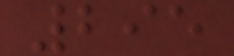295
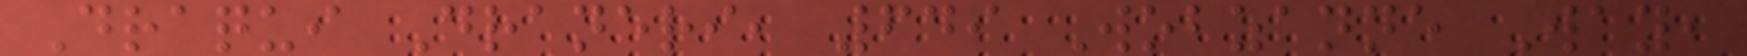Draqui Draneri, 649 Wobzanne Way,
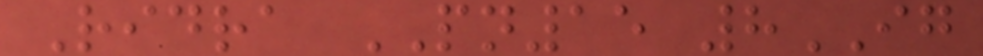Ridra PN15 8IG
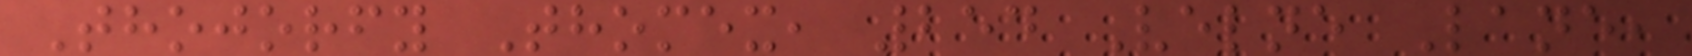Thojorfy Thomex, 254 Velne Lane,
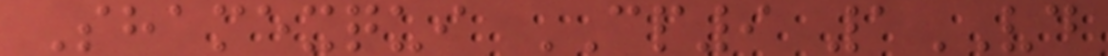Shamexqui CP9 1VD
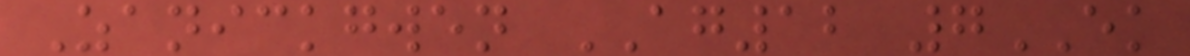Zanickgwen AG12 7EK
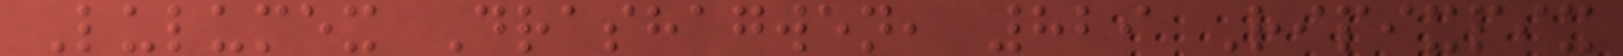Lulumex Drashagwen, 829 Ripixpix
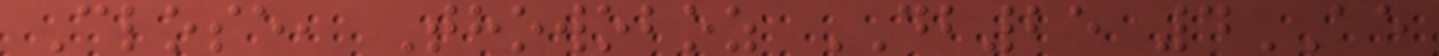Close, Thowoboz DB25 4AE
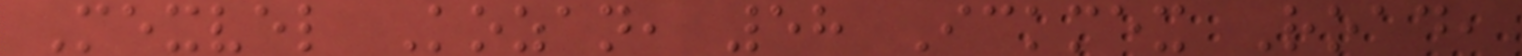Mexvel Kozan, 58 Ickmex Road,
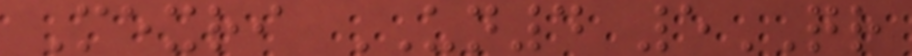Mexri UN4 5QR
